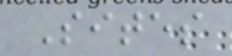Sites
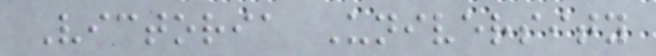Victoria University
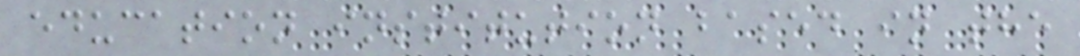education institution based in the
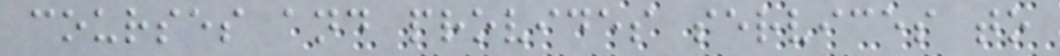courses and provides services to
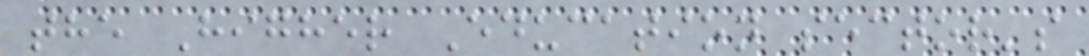the Higher Education sector's
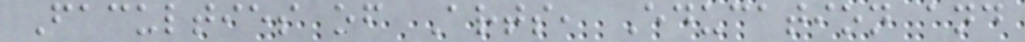Faculties of Arts, Education and
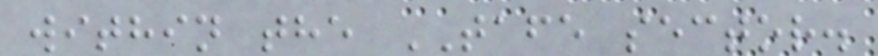within the TAFE sector.
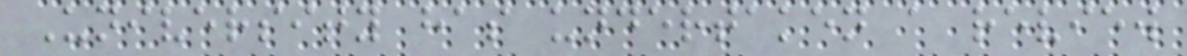University has undertaken a review
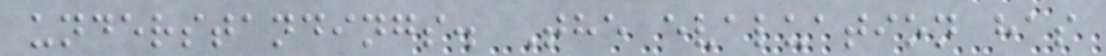understandings. The evaluation has
